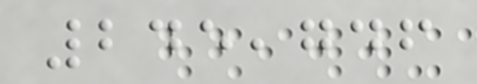245,746
